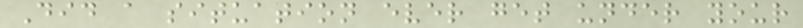Did a situation ever get under your
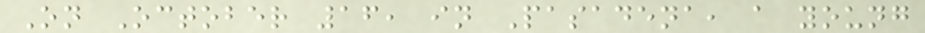On October 16, in Pasadena, a young
